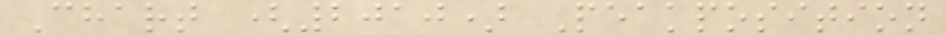Chart (2010) Peakposition
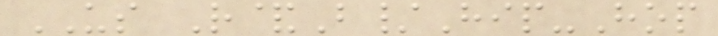US R&B/Hip-Hop
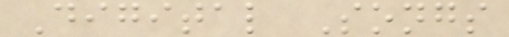Digital Songs
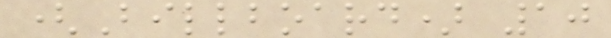(Billboard) 10
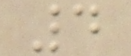4
